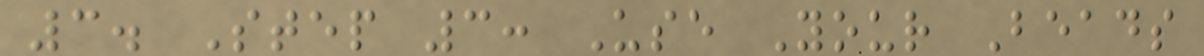3. Step 3: Use Your Beads
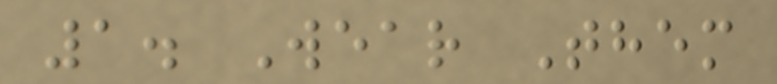1. Wear Them
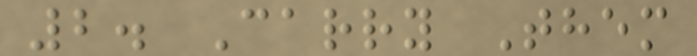2. Carry Them
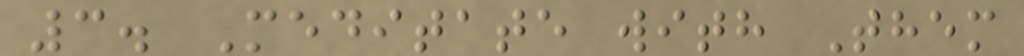3. Meditate with Them
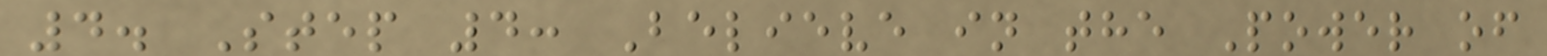4. Step 4: Believe in the Power of
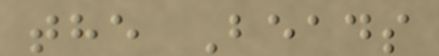the Beads
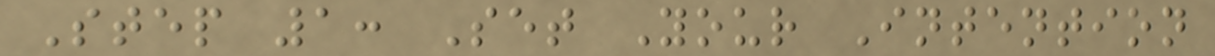Step 1: Set Your Intention
